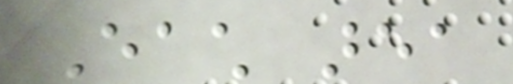Each area
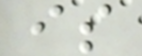is
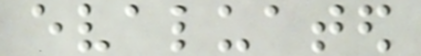evaluated
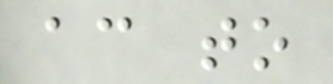according to
